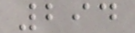294
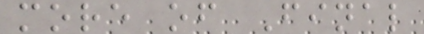more of Final
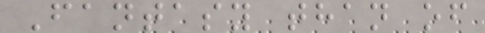Fantasy than of
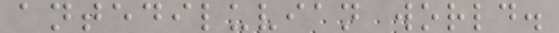antediluvian world.
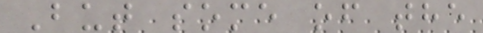But some of the
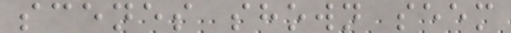scenes shown seem
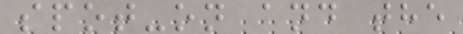spot-on and the
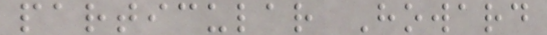particular Howard
